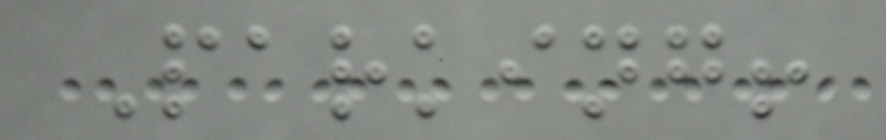Parking!
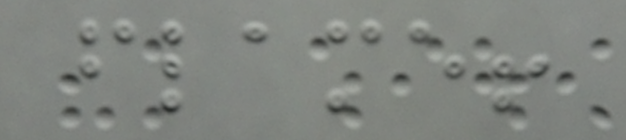flame!
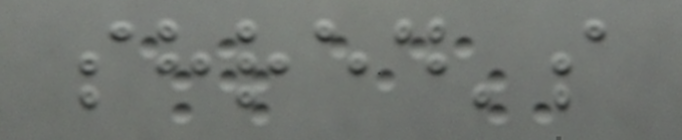shred's
